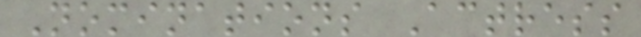Nominations Actress
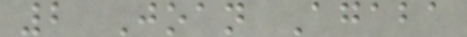2 Joan Agaba
